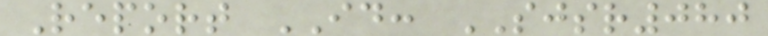Report ID: SJSR080
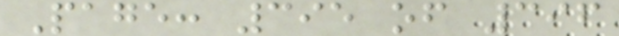Page: 395 of 396
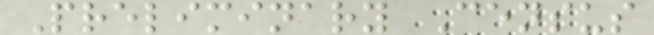Preliminary Census
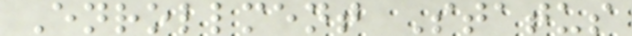Enrollment Status
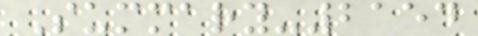Summary-2154
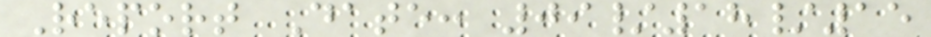Report Date: 09/18/15
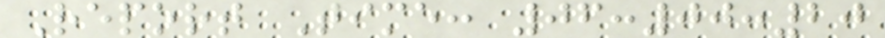Report Time: 06:00:20
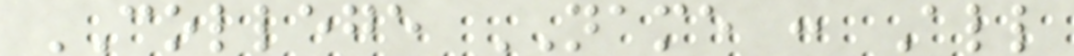COLLEGE NAME : All
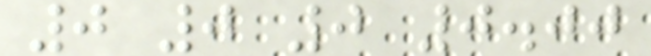0 0 0 0.00
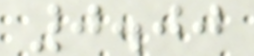0.00
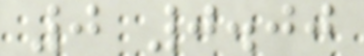0 0.00
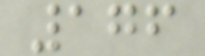176
